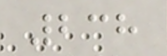238
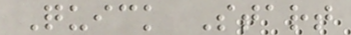Quick Start
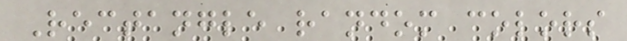Rectangle random colors
